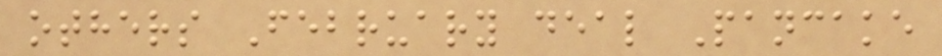others February deal Pancake
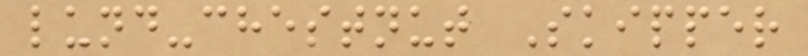lund-chestnut Skipper
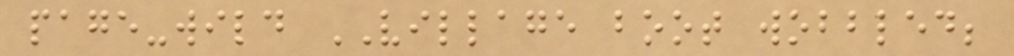page-wild VILLAGE boot wobbled;
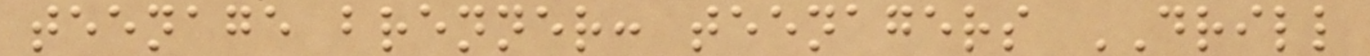teenage brenner: teenagers DRILL
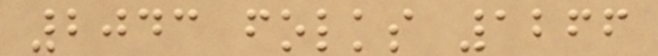2043 folks 1266
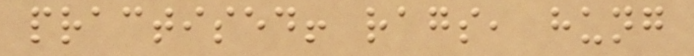practised! rags, hung
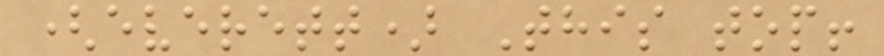(everett) This top!
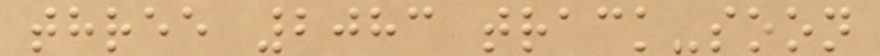three 2083 track-soon
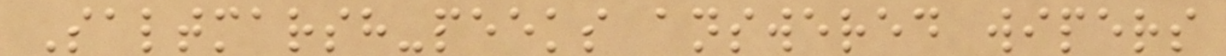Saltmarsh-peeks answered wipers
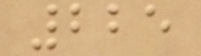225
